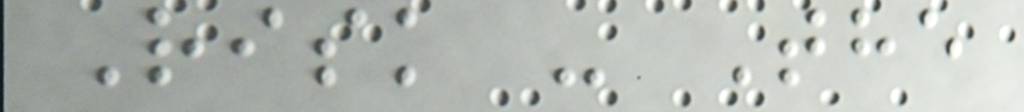Risk - The
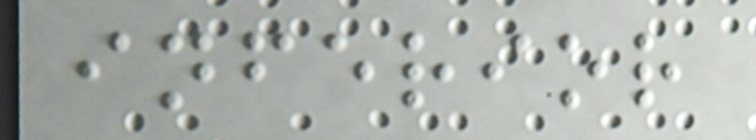inferior
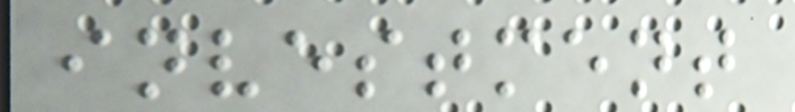investment
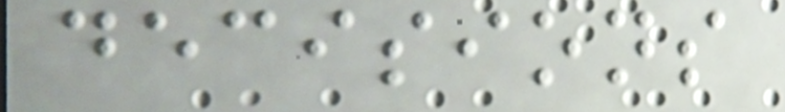decisions
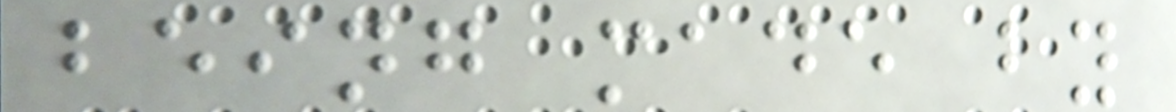being made by
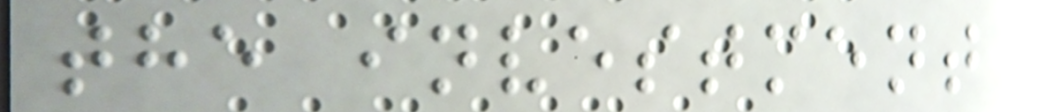the investment
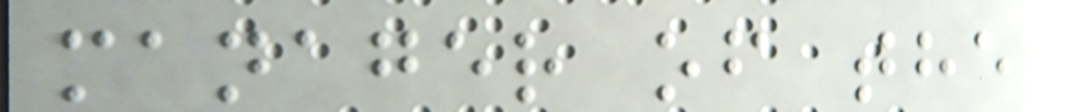manager of the
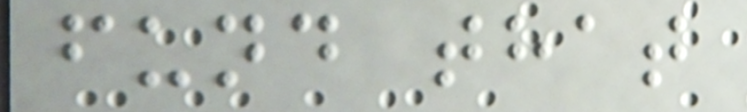fund that
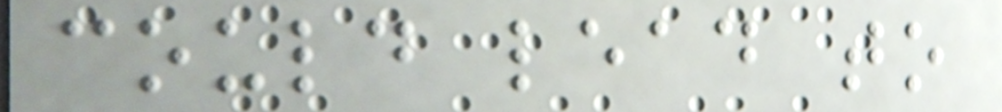could lead to
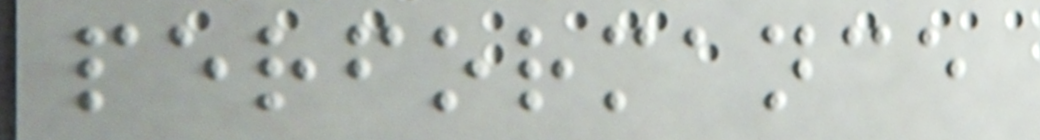performance
